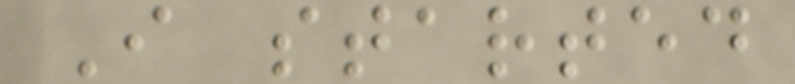I started
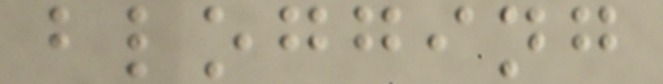blogging
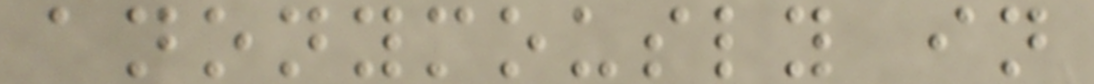anonymously in
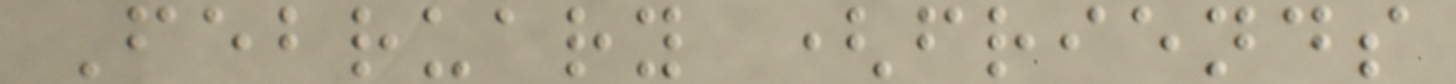February (friends
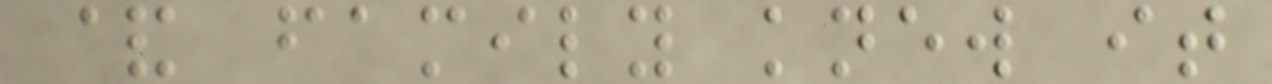& family knew it
